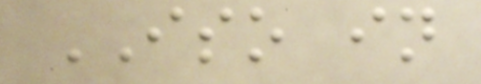ISO in
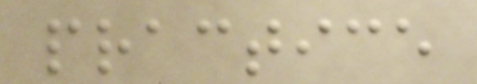practice
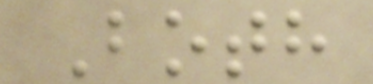Both
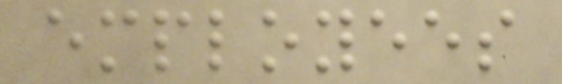employees
